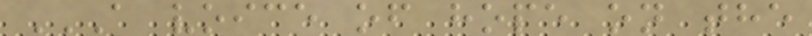A VOICE OF HOPE ON THE
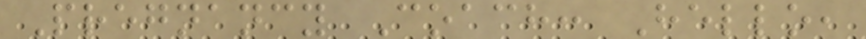Pregnancy Coach: Hello,
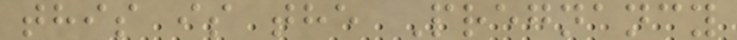this is the Pregnancy
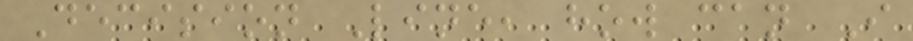Decision Line, how can I
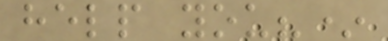help you?*
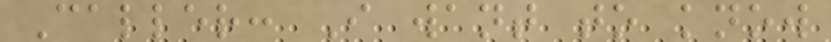Caller: I want to know
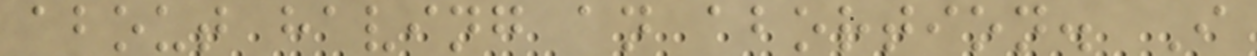about having an abortion. I
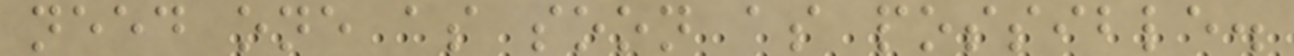need one as soon as possible.
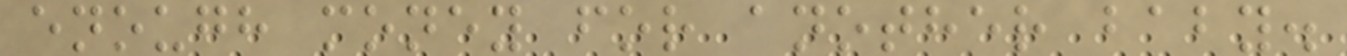enough money for another baby.
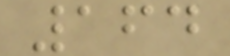164
